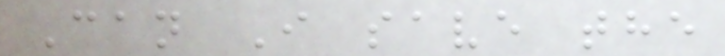Can I save the
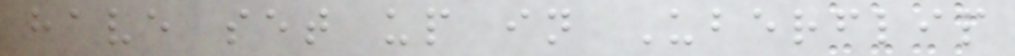have set up in Uberflip
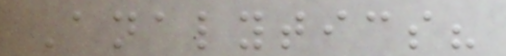Analytics?
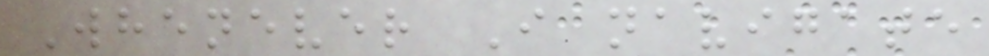Whenever I navigate
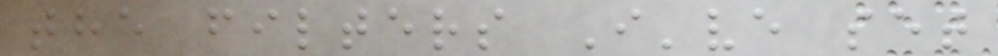the filters I've set
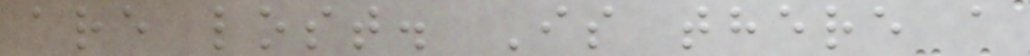are lost. Is there a
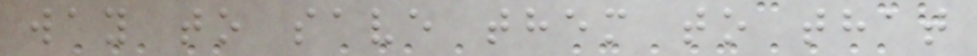way to save them to that
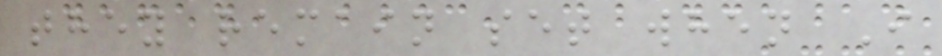they remain set when I
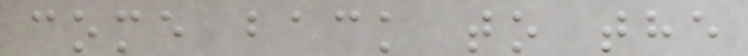come back to the
